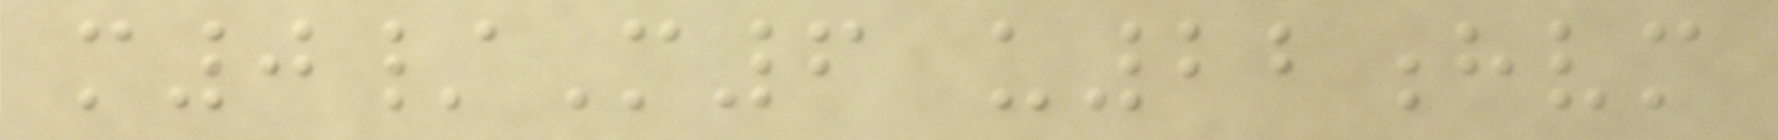m0/M6 u22hvm
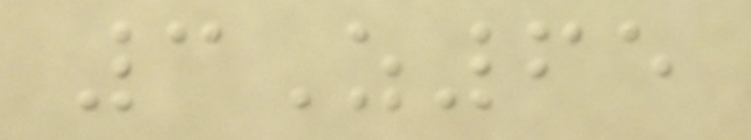3Z65
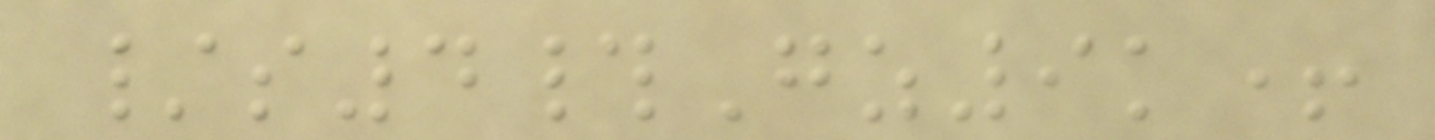/s4#Gz9k+
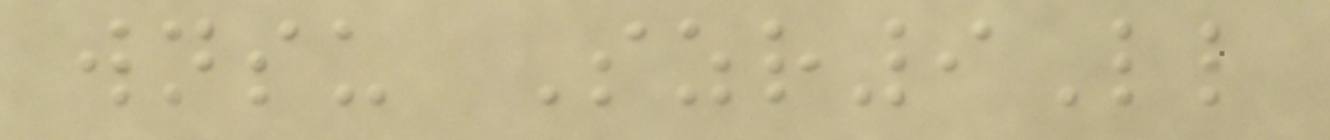wnsu Szr9Ll
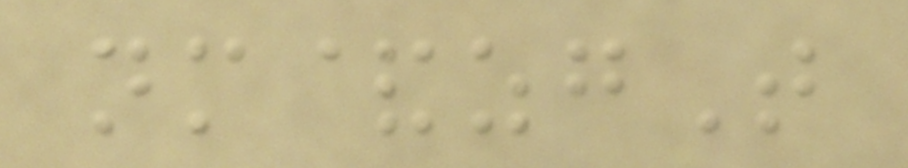nm&zgT
